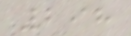298
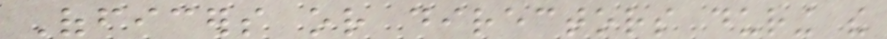Officers or directors during the
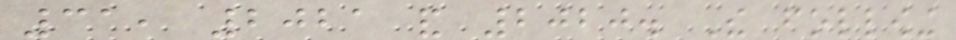31, 2021 and 2020. The following
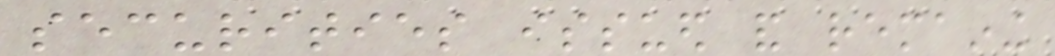securities issued and remaining
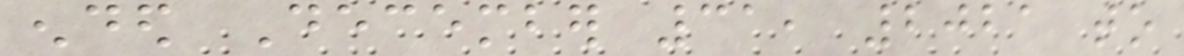ended December 31, 2021 to
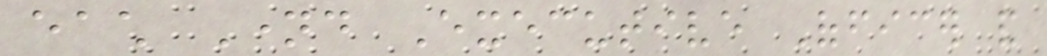each Named Executive Officer and
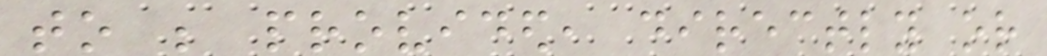to be provided, directly or
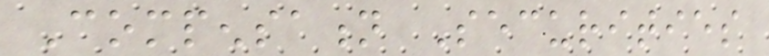Compensation Securities
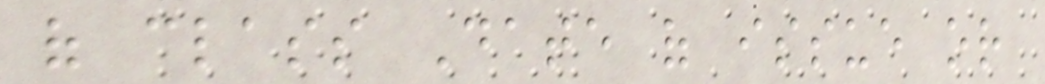of class Date of issue or
